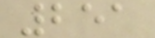251
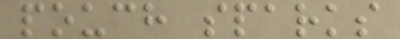pouch sparks
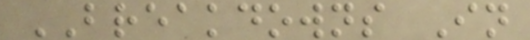BREAKDOWNS In
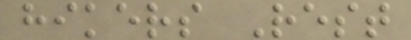hikers Rest
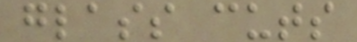glass cuts
